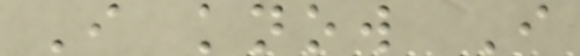I know I
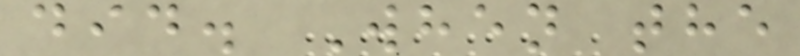did. When the
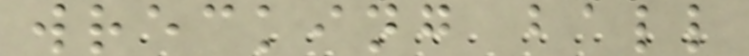wrecking ball
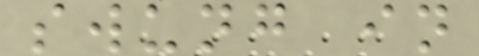swung in
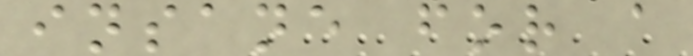insane for a
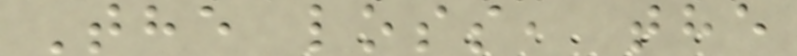The loss, the
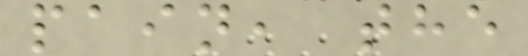pain, the
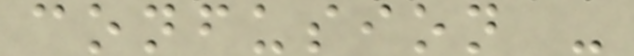confusion -
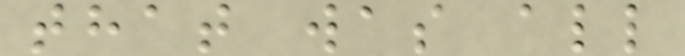that was all
